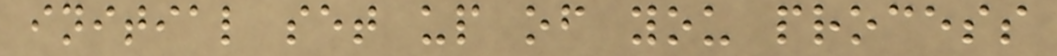initial set up of you process
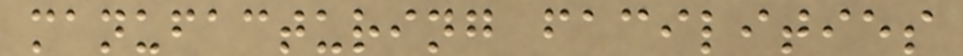manufacturing facilities
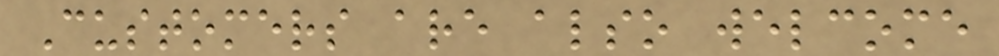Customers are also welcome
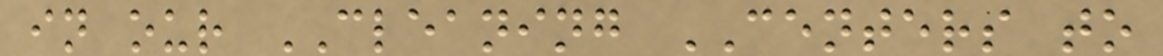in our CLEANING CENTERS to
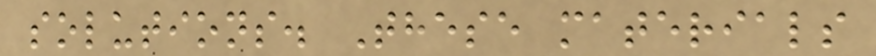solutions. These materials
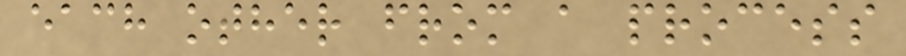each other from a process
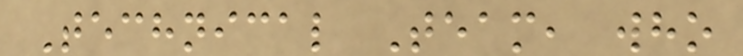Technical Team, who
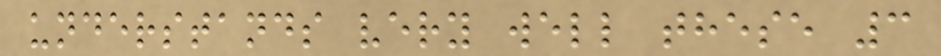understands very well these 3
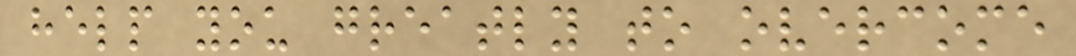help you greatly to overcome
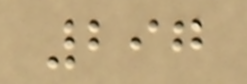297
